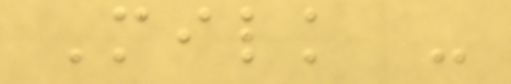Milk -
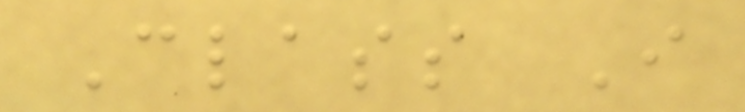Class I
